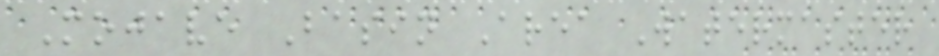Mojave Basin Area Watermaster
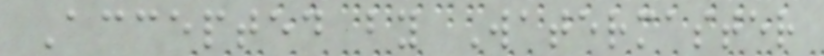Accepted by Watermaster
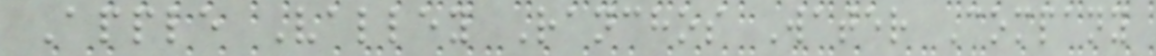Apple Valley Ranchos Water Company
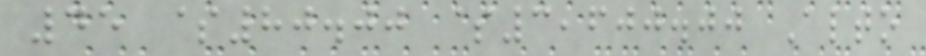45 $80.00 $3,600.00 Alto
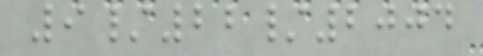9/22/2004
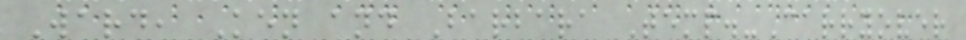Ward, Ken and Barbara Temp.-Carryover
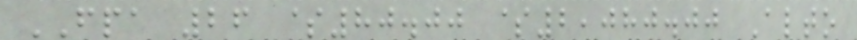FPA 26 $80.00 $2,080.00 Alto
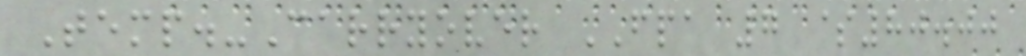Temp.-Carryover FPA 7 $80.00
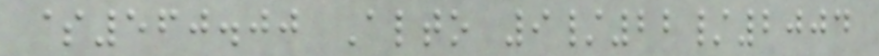$560.00 Alto 9/22/2004
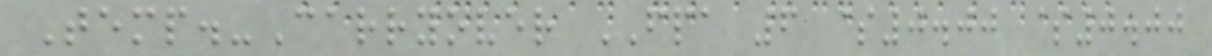Temp.-Carryover FPA 6 $0.00 $0.00
